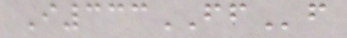I333FFf
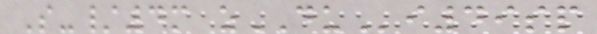S-/4m zDUi49sp
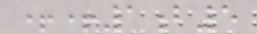++1b5
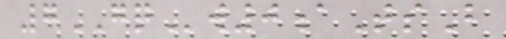7GQw0aTsB
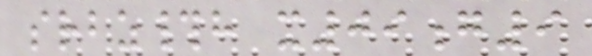srbz#h x09g9
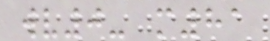wv0- m81
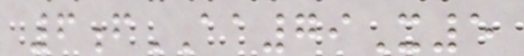6fAA79X5
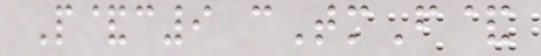P&c9 cTmF&
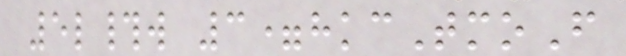5l#w 3=hkcTmoF
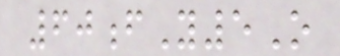60fY5O
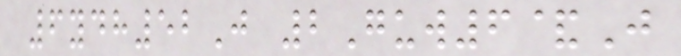6ydh52J 2Guw6&J
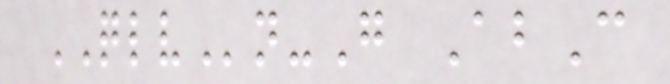QLVn-G AbC
